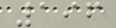196
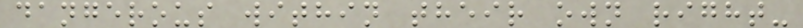dangerous within their own right-
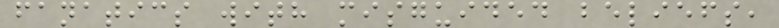fanatics with misguided beliefs,
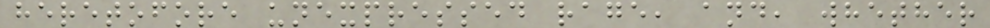heretofore unexpressed rage, and, whether
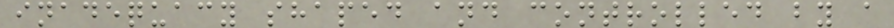inadequacy shaped and controlled by a
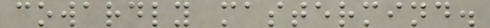cowardly mastermind.
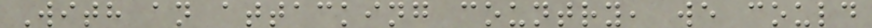With an attacking country, we could
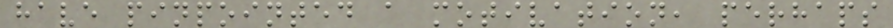have pinpointed a motivation, perhaps
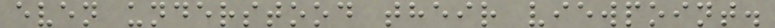even understood their viewpoint.
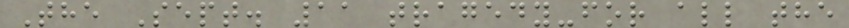The Sept. 11 tragedy-for all the
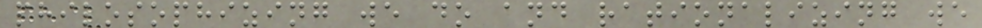philosophizing we do and rationalizing we
